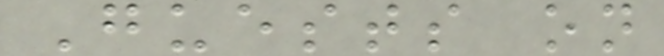Guests on
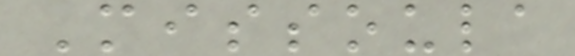Missoula
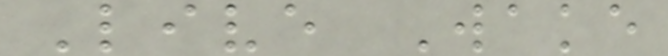Live Wake
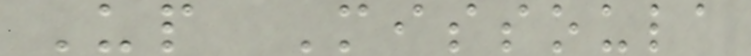Up Missoula
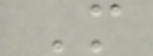M
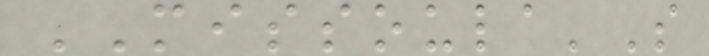MISSOULA'S
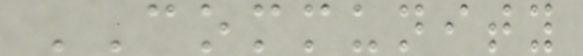COMMUNITY
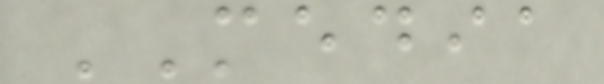MEDIA
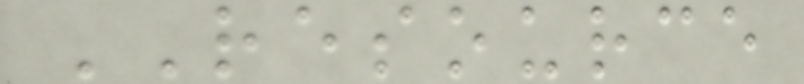RESOURCE
